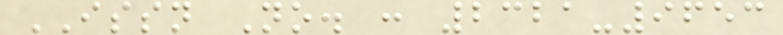ISSN No. : 2321-9653
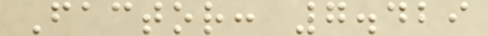Factor: 7.429
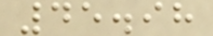45.98
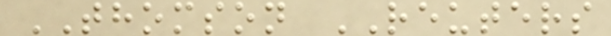THOMSON REUTERS
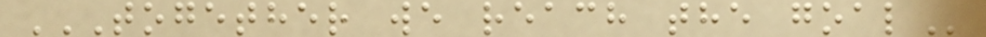TOGETHER WE REACH THE GOAL
